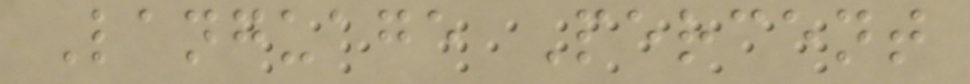Language Percent
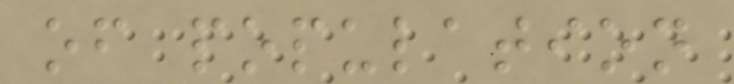of population
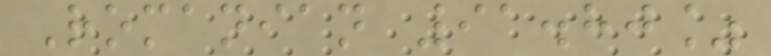Romanian 91.80%
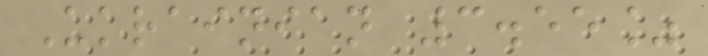Ukrainian 3.55%
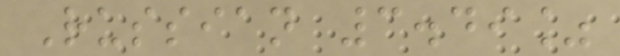Russian 3.49%
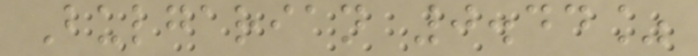Bulgarian 0.44%
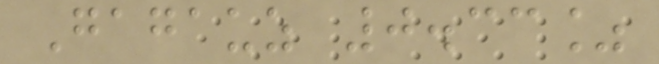Gagauz 0.33%
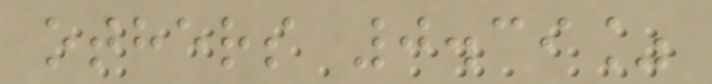others 0.39%
